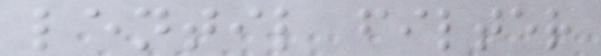lentil filter
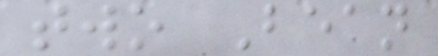two Bean
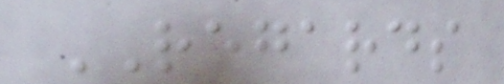REGARDS
